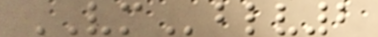VMblv2
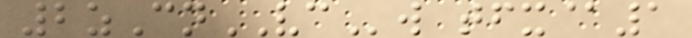2zCnVCw tfx@1
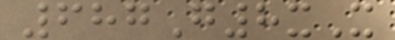687G8xX
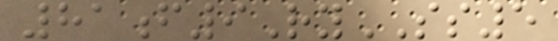81f9RySS5
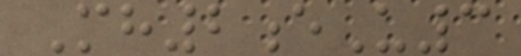Mh2eU3
